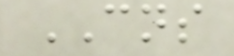CNS
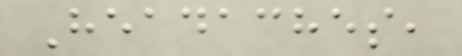Headaches,
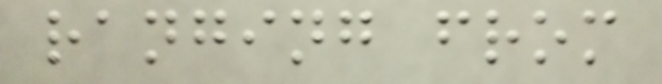ranging from
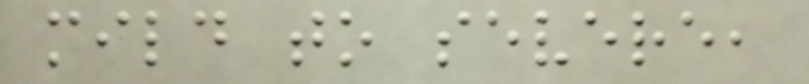mild to severe,
